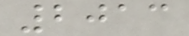2013
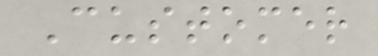Customer
